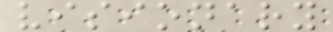visionary
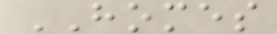HOMES
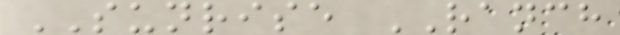SUNRISE RANCH
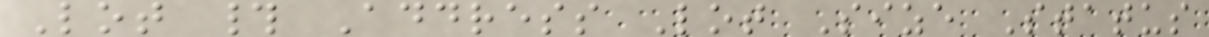Lot # Address Lot Size Status
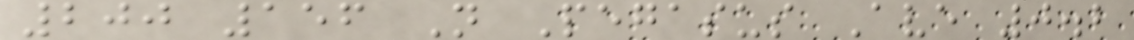200 156 N Pegasus Ave 0.2
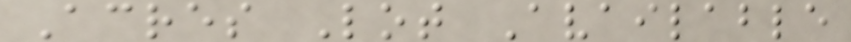Acres Lot Available
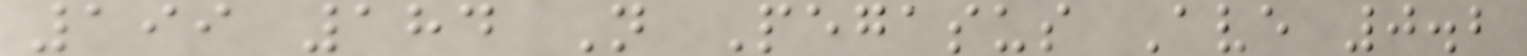199 184 N Pegasus Ave 0.2
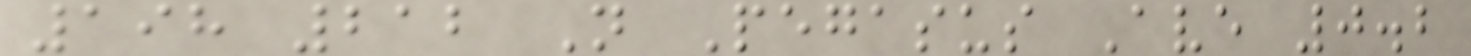198 212 N Pegasus Ave 0.2
